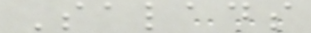Salads
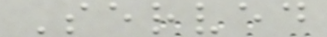Served
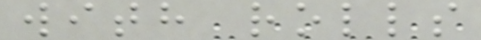with rolls
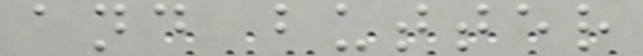and butter
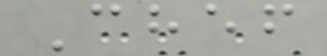Chef
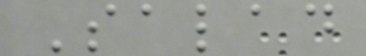Salad
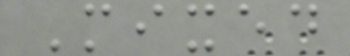Mixed
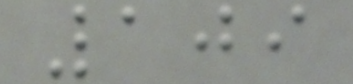109
